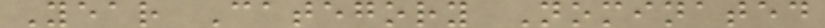Year Category Nominated
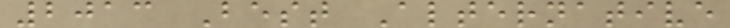2013 Best Alternative
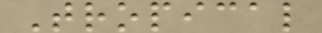Tropical
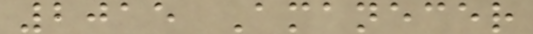2015 Amanecer
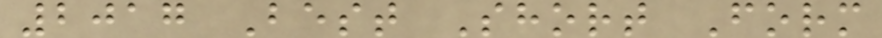2017 Best Short Form
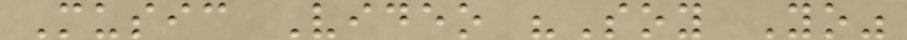Music Video "Soy Yo"
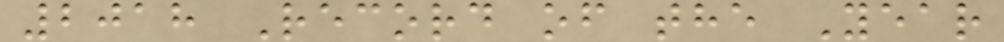2018 Record of the Year
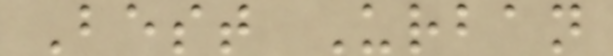Best Urban
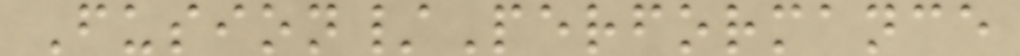Fusion/Performance
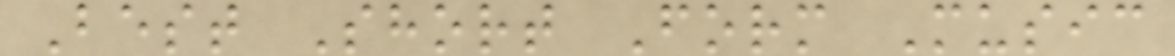Best Short Form Music
